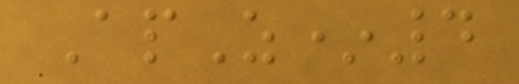ApZ*4
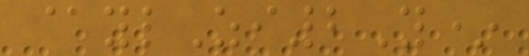@ylZi2Y*
